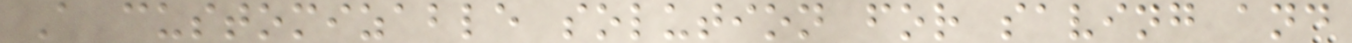A customizable solution for saving and
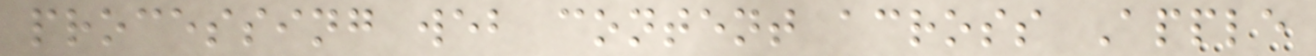processing web content across Apple
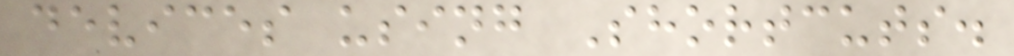devices using Shortcuts.
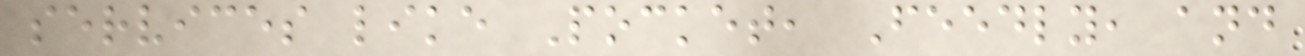services like Pocket, Feedly, and
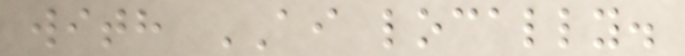with AI locally.
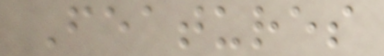Features
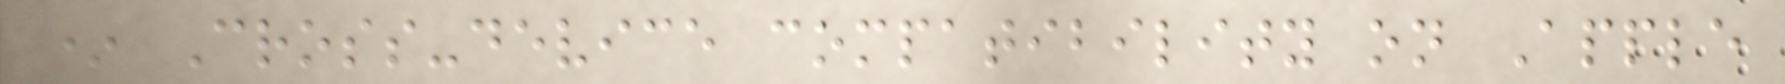* Cross-device compatibility on Apple
